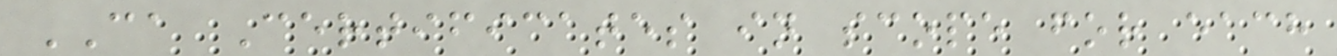CA Certificates in scope for each
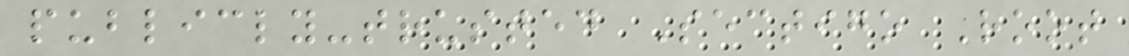publicly-trusted Sectigo Root
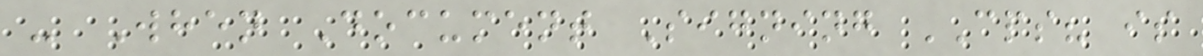- When Document Signing CPS? is
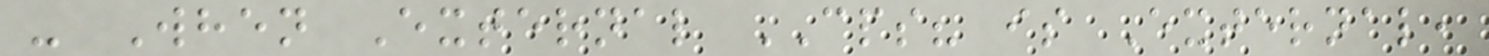- When External CPS? is External,
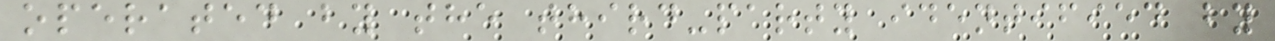operated by the third-party identified by
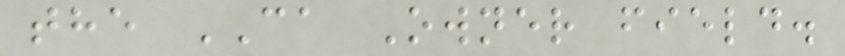the CA Owner field.
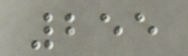255
